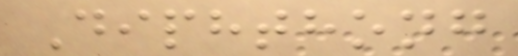Diphthong
